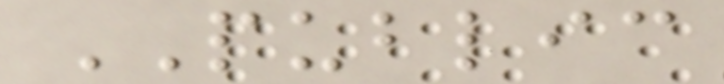PUBLIC
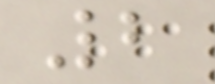2
